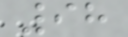98
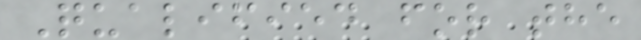Qualified for the
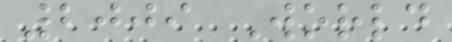2009 World
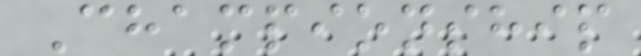Championship
